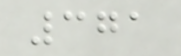371
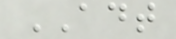ADT
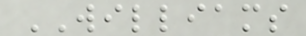WILLIAMS
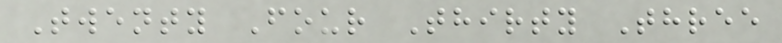Twenty Four Thirty Three
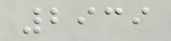2939
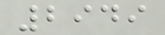2949
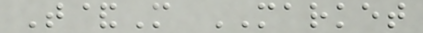T&M MARKET
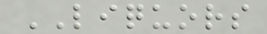LIQUORS
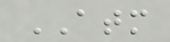ATM
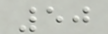50
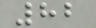82
